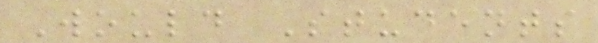Would Students
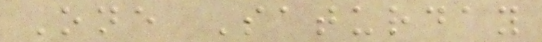One Saturday
